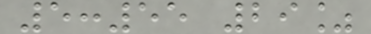5:55 29%
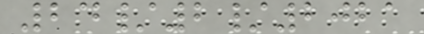24/2/2021
